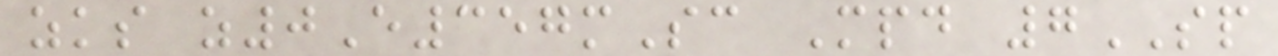zks z0E357mSc Mpd 7SP
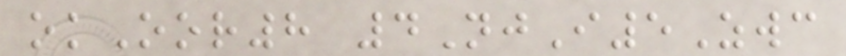okOor8 4NjI5Zwc
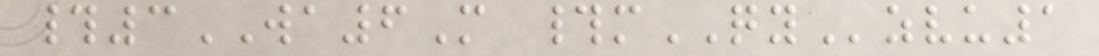#3WA6M #mQYzvu1
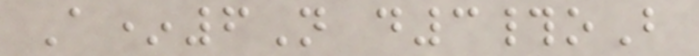A*6N d3#oB
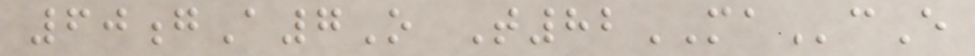60gA7O T82MAcE
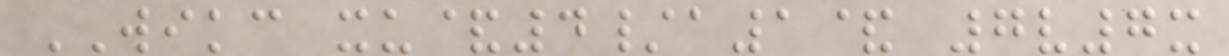WIKC xu&4/a1& 7v7x
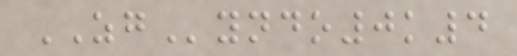ZGyndo0k4
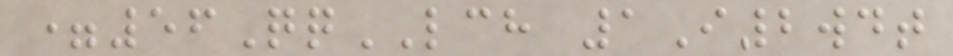=56QqLCH 1I2wdt
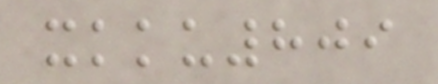xkku809
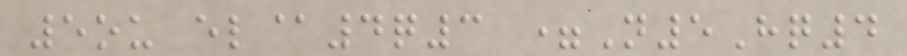5ou el@4q3 =N5Hq4
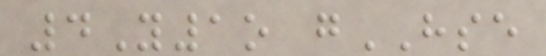4Y1o gHSE
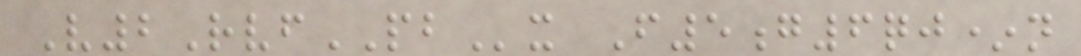V2RvfPBx F5g6qj*n
